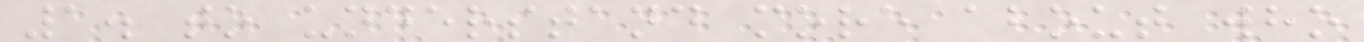1. to understand more about who
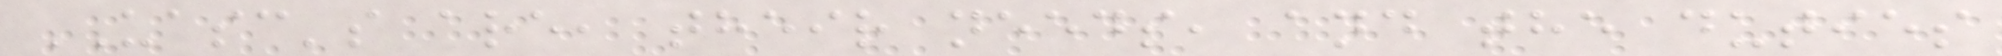UASC's are, their needs, and the duties
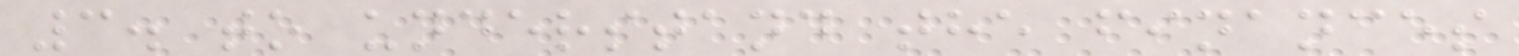3. to understand the finances
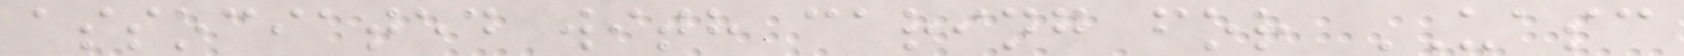associated with caring for UASC
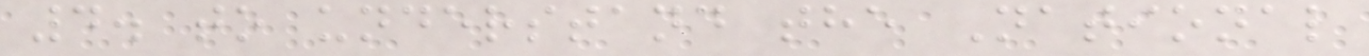4. to understand the National
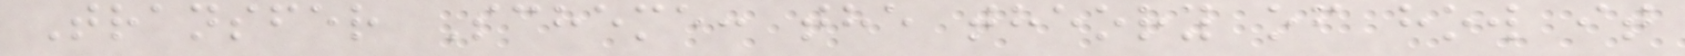Transfer Scheme: the theory of how it
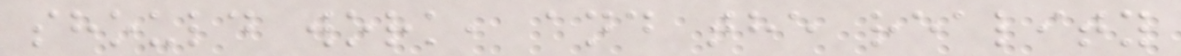should work, and the reality
